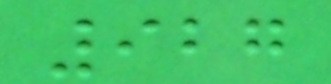927
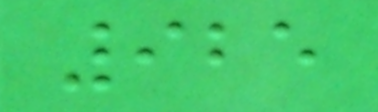925
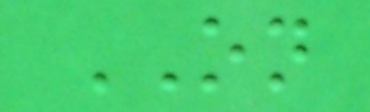ON
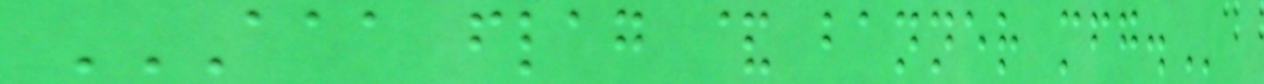AAA FLAG & BANNER MFG.
